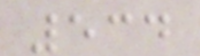534
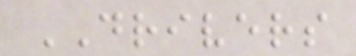DRIVERS
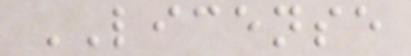LICENSE
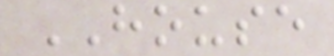HOUSE
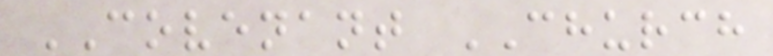COVENANT CHURCH
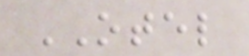OTEL
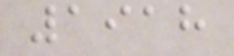1918
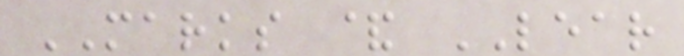MARKS & LEAR
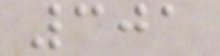301
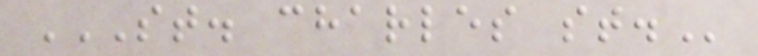ST. CHARLES ST.
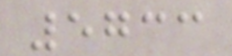5733
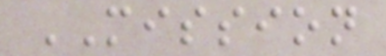MISSION
